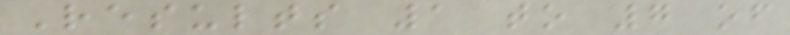Results 1 to 7 of
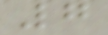7
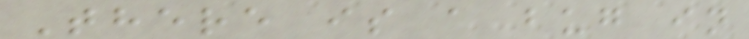There is a bug in
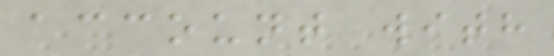account with
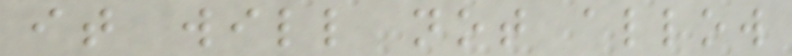it will not allow
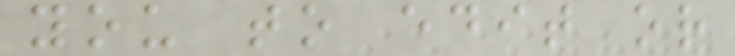you to edit or
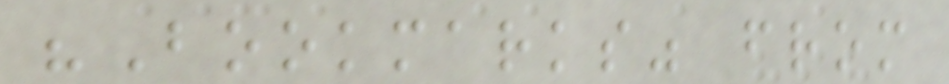"Bookmarks" from
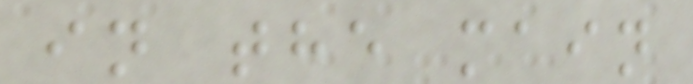in the main
